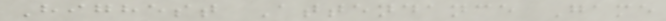Highest Attendance Game
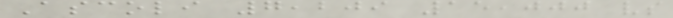Ascoli 7,209 15,000 vs
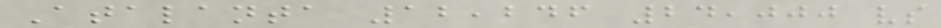Atalanta 12,246 24,000 vs
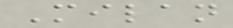Milan
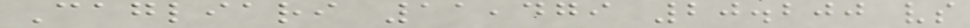Cagliari 11,479 20.200 vs
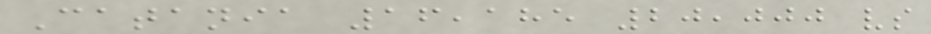Catania 16,185 20,000 vs
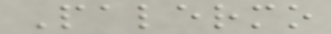Palermo
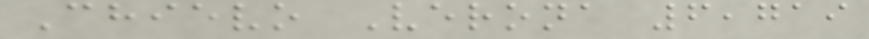Chievo Verona 6,719
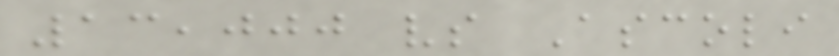13,000 vs Ascoli
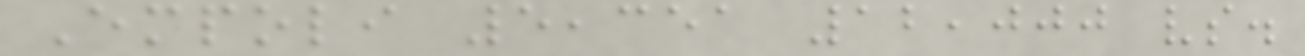Empoli 5,351 12,000 vs.
